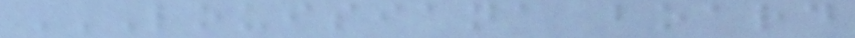LOUISIANA BOARD
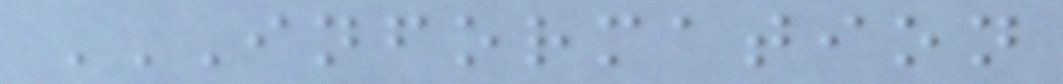INFORMATION
